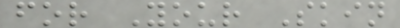for Your Skin
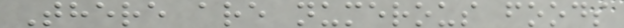There are numerous foods
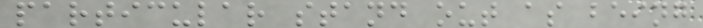particular stand out as being
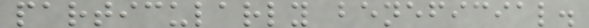particularly beneficial.
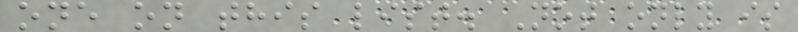one on this list. Not only is
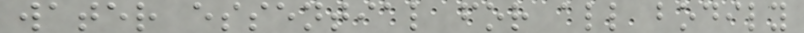water essential for all bodily
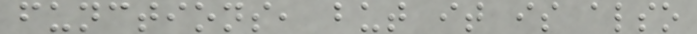functions, but it is also
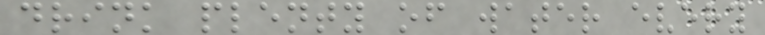drink plenty of water every
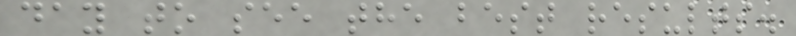day to see the best results.
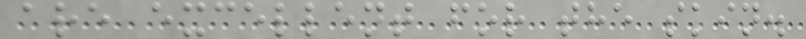are excellent for the skin.
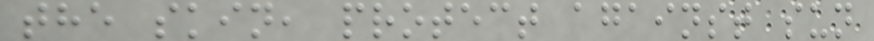the skin, protect against sun
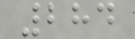284
